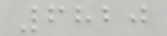6820
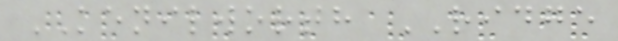KENILWORTH RIDGE
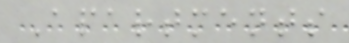Apartments
